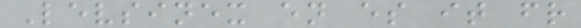Levsinex en es it fr
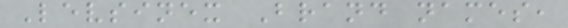Levsinex Brand names,
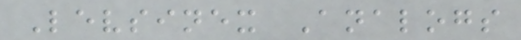Levsinex Analogs
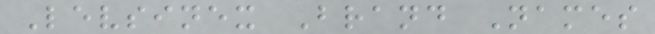Levsinex Brand Names
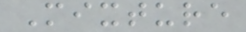Mixture
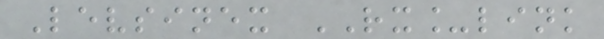Levsinex RX_link
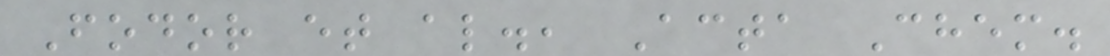Fodor et al., Acta Chem.
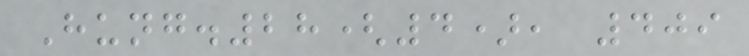Hung.28(4), 409
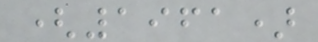(1961)
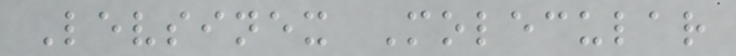Levsinex Molecular
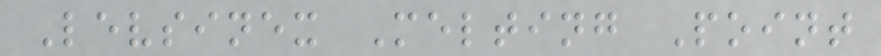Levsinex Melting Point
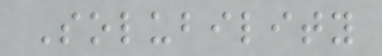Solubility
